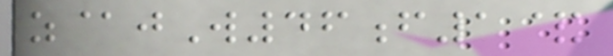z@jW46f1&
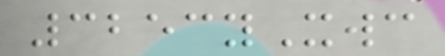3253yXwc
